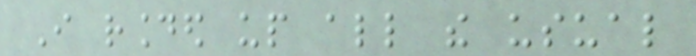I rounded up all the usual
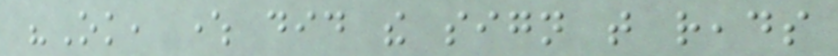"Ok, where did the sign that reads
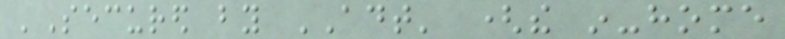'Secured by ADT' (the in-home
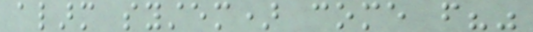alarm system) come from?"
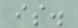is.
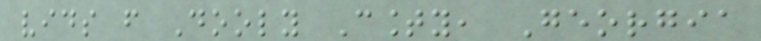vids from Dooly County, Georgia
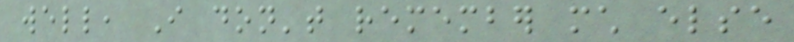well, I don't remember much else
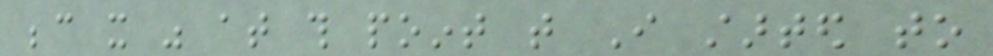because it was at this point that I started to
